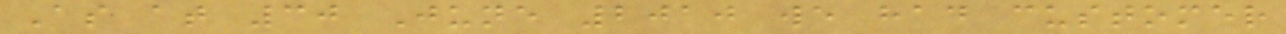As at 30 June 2010 we had customer
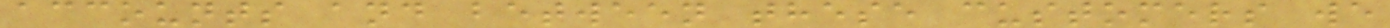accounts and between these customers we
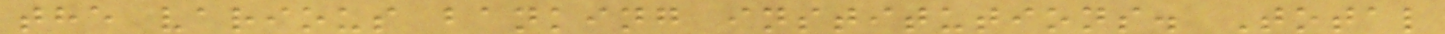the various banking institutions. Total
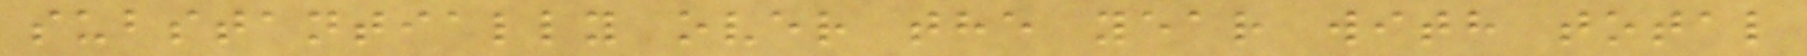substantially over the year with total
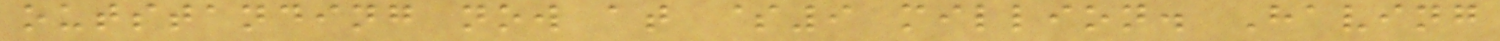outstanding now at $9 million. Having
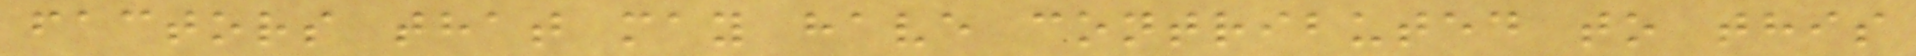factors that may have contributed to this
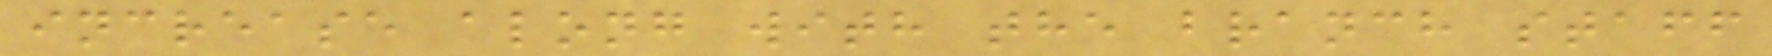increase along with the branch staff
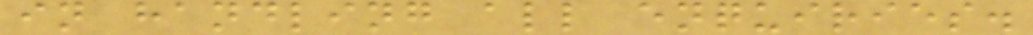in handling all enquiries.
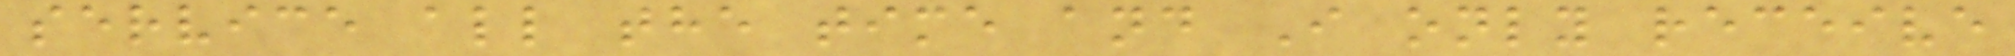service all the time and I only receive
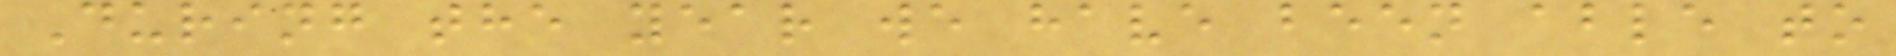During the year we have been able to
